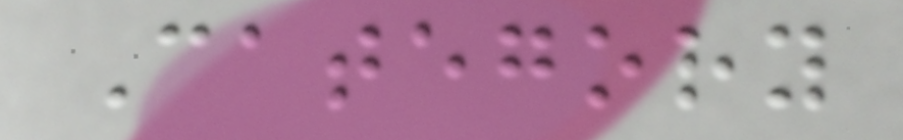Category
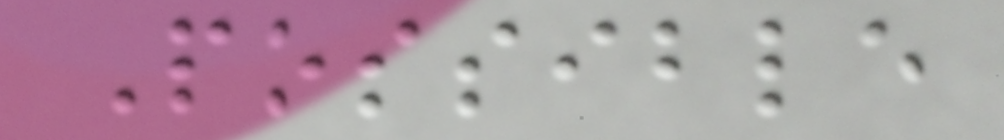Possible
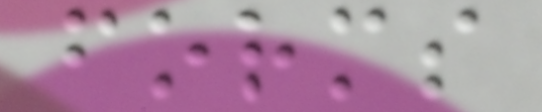forms
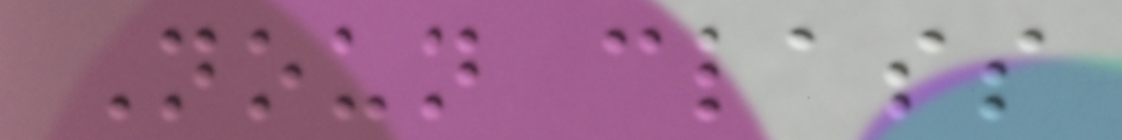Noun class
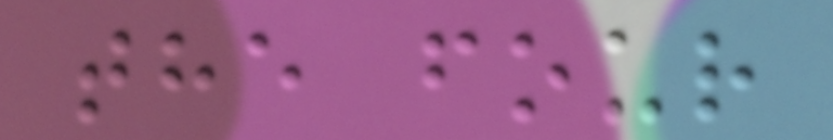the four
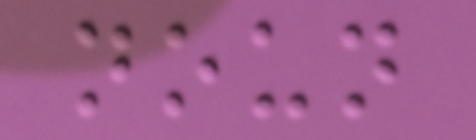noun
